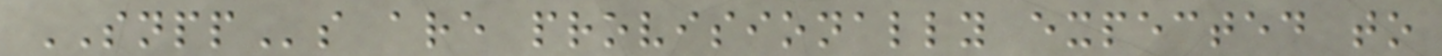SNPPs are provisionally expected to
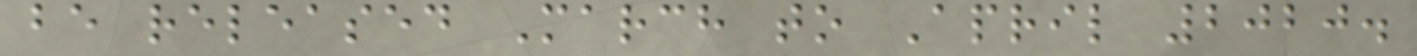be released March to April 2020.
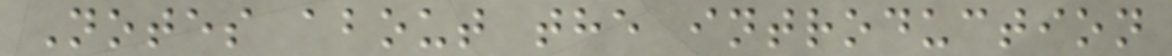Notes about the introduction
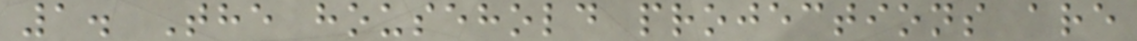1. The household projections are
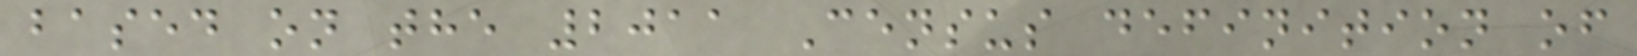based on the 2011 Census definition of
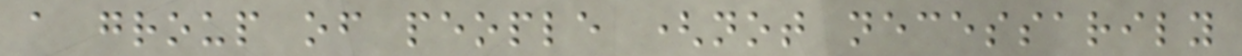a group of people (not necessarily
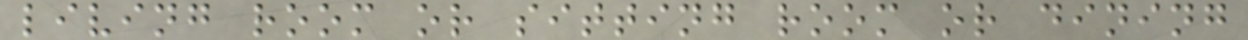living room or sitting room or dining
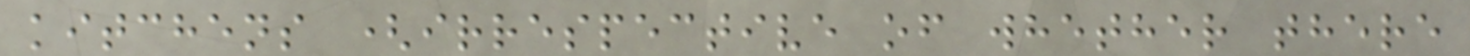kitchens (irrespective of whether there
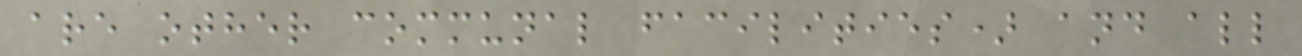are other communal facilities) and all
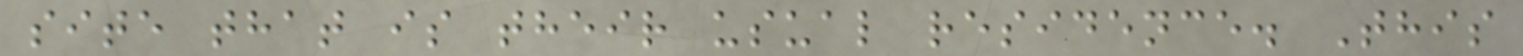site that is their usual residence. This
